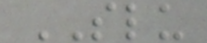SLU
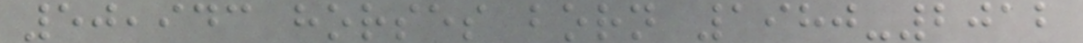50,943 horses born 1980-2012
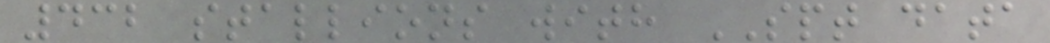432 stallions with SPT data
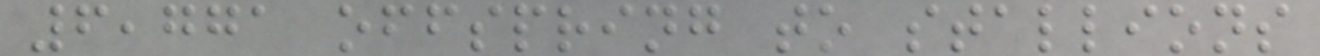6,771 offspring to stallions
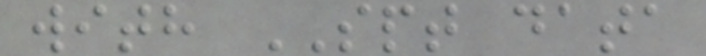with SPT data
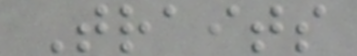Traits
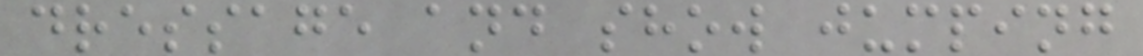dressage and show jumping
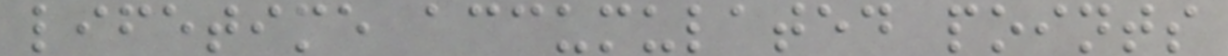lifetime accumulated points
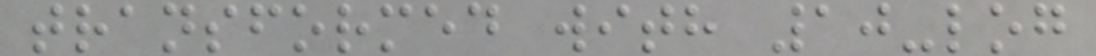transformed with 10-log
